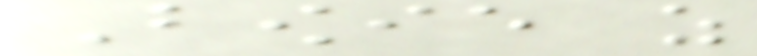Bowie as
